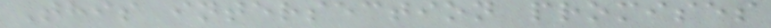This intersection promises
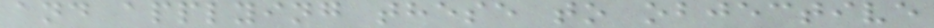and applying these to objective
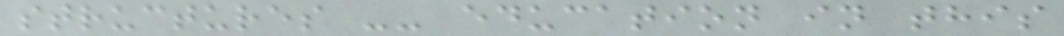structures -- education in this
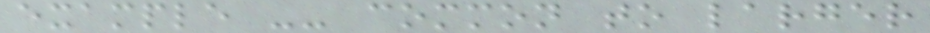example -- common to larger
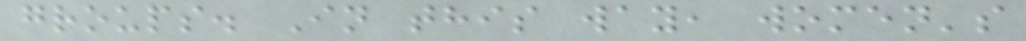groups. In this way, women's
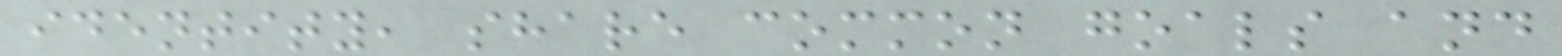identity, share common goals and
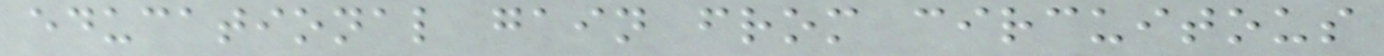educational gain from circuitous
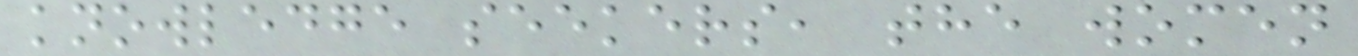knowledge seekers, the women
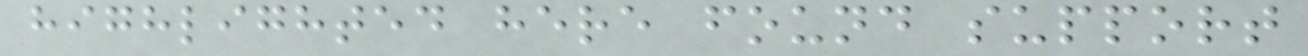highlighted here found support
